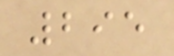295
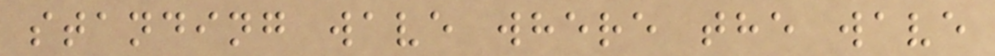standing wave where the wave
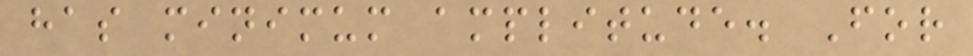has minimum amplitude. For
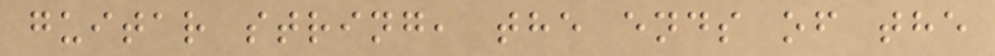guitar string, the ends of the
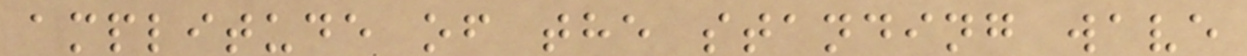amplitude of the standing wave
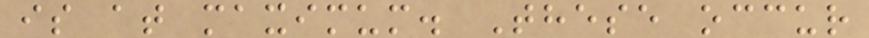is at maximum. These occur
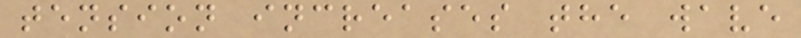tension increases the wave
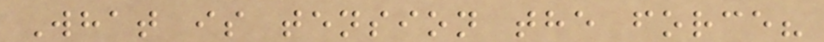What is tension the force?
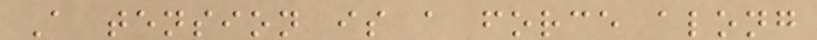A tension is a force along
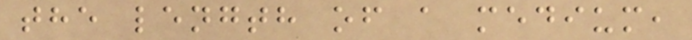the length of a medium,
